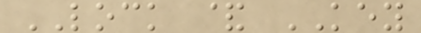LOCK & KEY
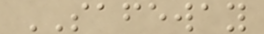SAFEWAY
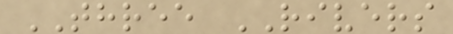THREE RIVERS
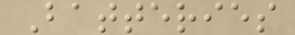Batteries
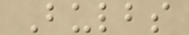Bulbs
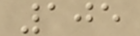105
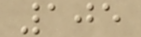105
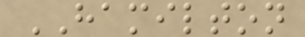HAMILTON
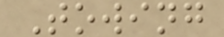Towing
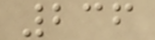236
